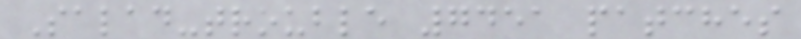Salad-trouble 7451 patches
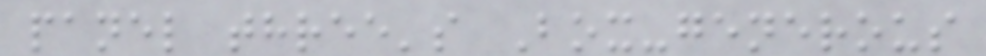panel three's Box-generous
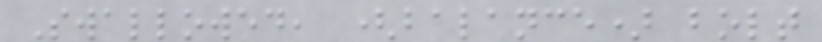Swallowed, (balance) bolt
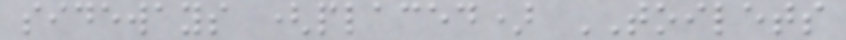sideways (placed) TOILETS
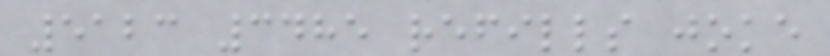5123 3485 refills joke
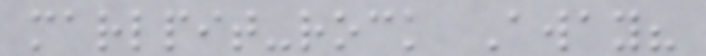marlpit-rock Away?
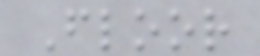Floor
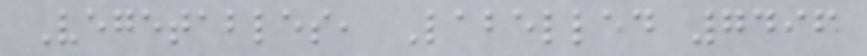Vegetables, Labelled 7496
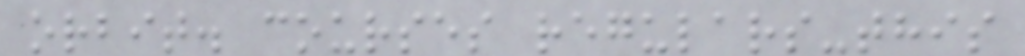orbit. courses regulars-this
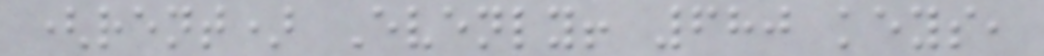(rent) Evenly! 680 keys,
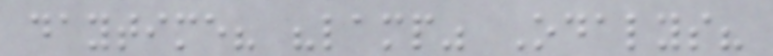daytime? "lamp" Odalys?
